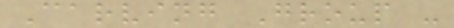Carving Group -
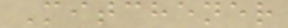Mitchener
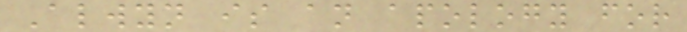Alwyn is an apology for
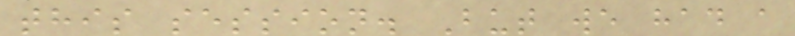this session. But we had a
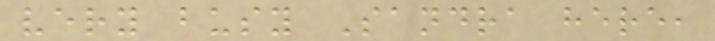very busy Sandra here,
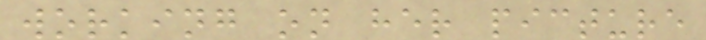working on her picture
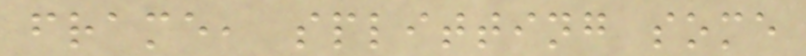frame, splitting some
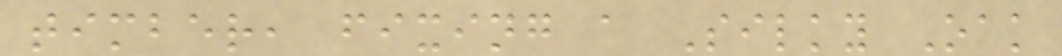timber, fixing a Silky Oak
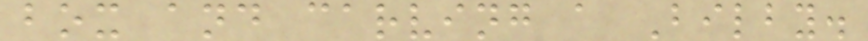box and carving a Bilby.
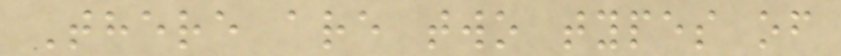There are two types of
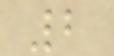2
